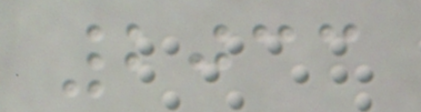2033
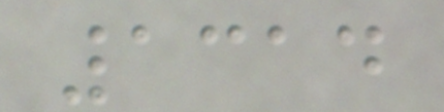1314
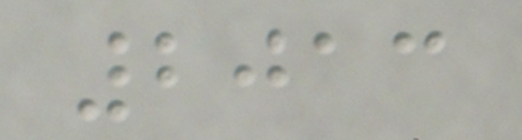2013
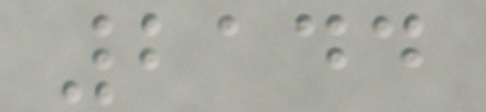2144
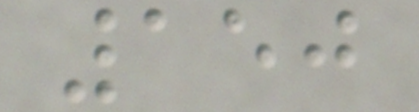150
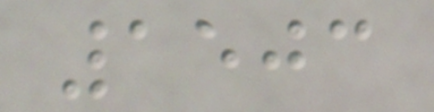1503
